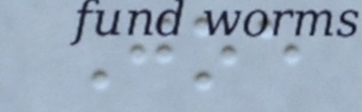Joe
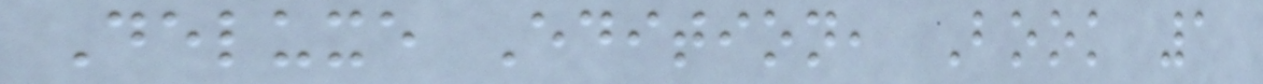Deluxe Edition, Book 1
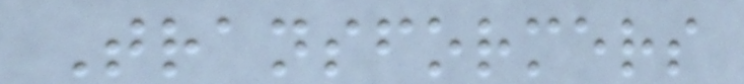Transformers
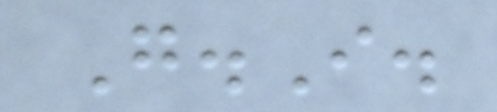G.I.
